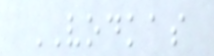VODKAS
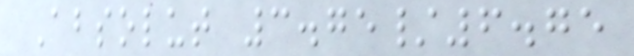Absolut 3.75/6.75
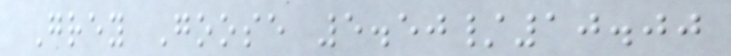Grey Goose 5.50/10.00
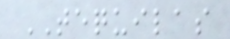TEQUILAS
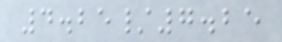4.25/7.25
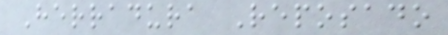Herradura Reposado
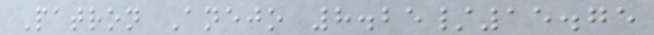Patron Anejo 8.25/15.75
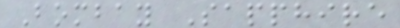Bombay Sapphire
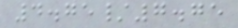4.75/7.75
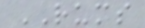RUMS
